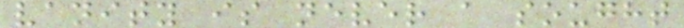vanity is never a sought
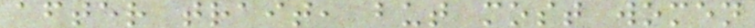after trait, but most women
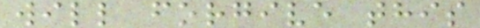will forgive this
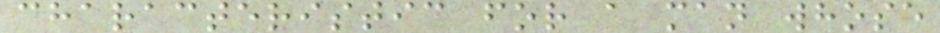characteristic for a man whose
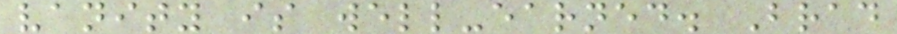vanity is well-earned. Brad
